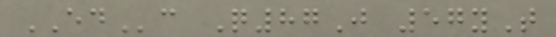EDc Q87J 57yT
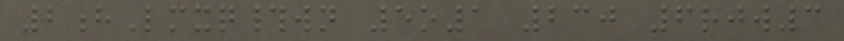2hLmxq#wn 5o1 230 6rjw3
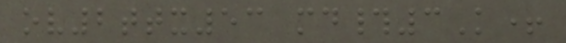ov2ttx53 md#3K+
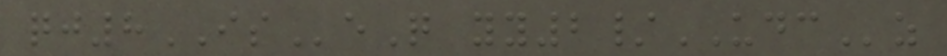qj8ISeQ yy2/UDCz
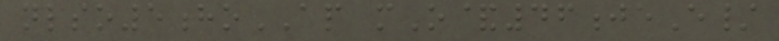nlso5hoAP mO&46jeE/
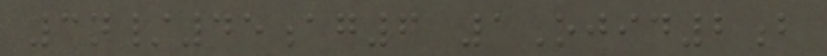3n/45ag6 1Ojid2b
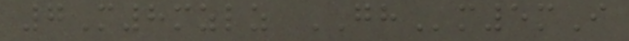7M8mzlz GHm5mI
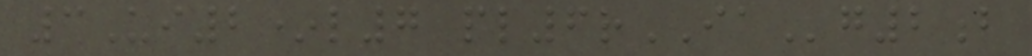3Ui2*l7 pl6rIAg2b
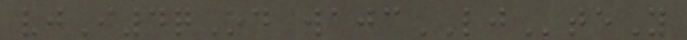vjI4qOd wajcLJteY
